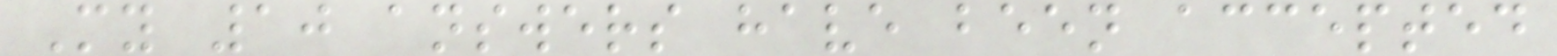My 10 answers have been accepted
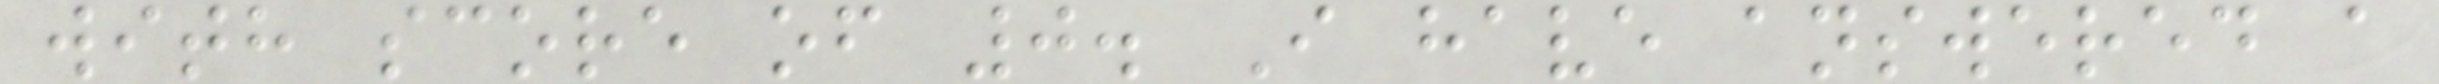with score of 0. I have answered a
